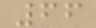66
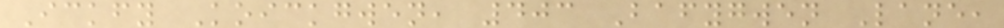Ickfy Koickgwen, 403 Bafygwen Lane,
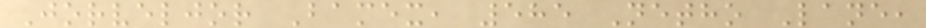Jorveljor Bamex, 585 Netho Lane,
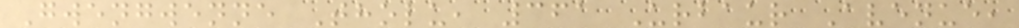Gwengwenne Tholu, 361 Urbaur Avenue,
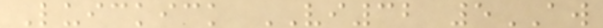Luickick VI32 5AW
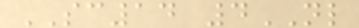SC14 4NL
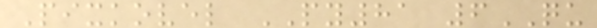Pixkovel PY81 6QU
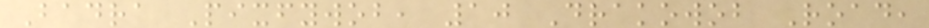Badra Pixfywob, 10 Drakowob Road,
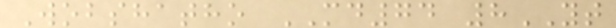Wobshatho MD74 8YT
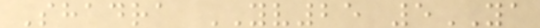Shadra YV25 5YA
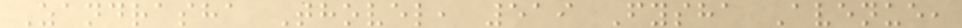Zandrasha Thovel, 519 Fysha Avenue,
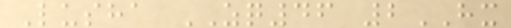Lusha ZQ46 2HX
